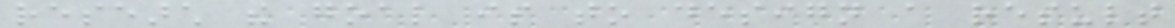research the goal is to design a result
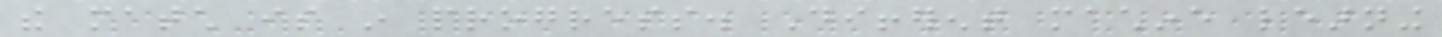the match is in progress. Different machine learning
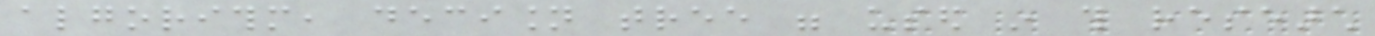algorithm, decision tree were used in this research
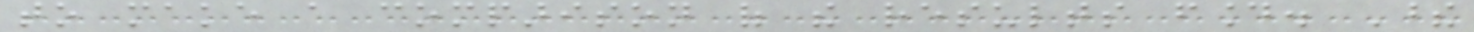to make a comparison of the results found. These
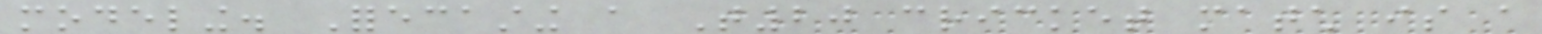modeling. Forecasting a T20 cricket match is a
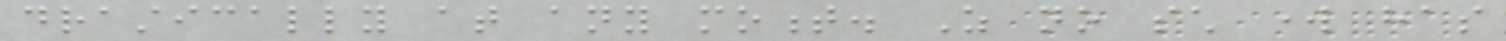drastically at any moment. As no such work has
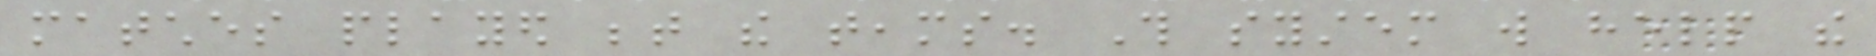matches played between the teams. This system will help the
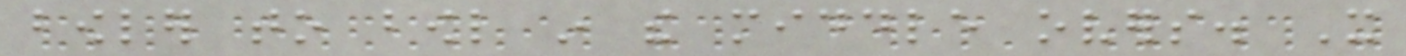bowler to bowl in the middle overs. It
